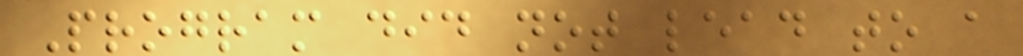Program did not lead to a
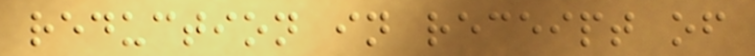reduction in receipt of
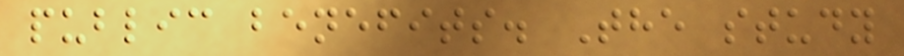public benefits. The study
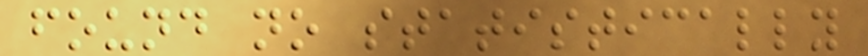found no statistically
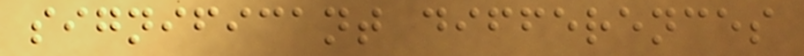significant differences
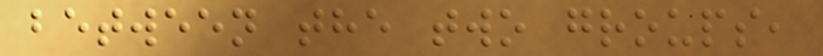between the two groups,
